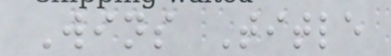Wins Title
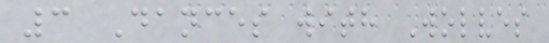3 Dances with Wolves
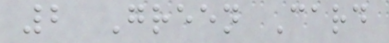2 Green Card
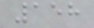158
